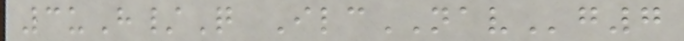3uH/Q IlcNAVg7
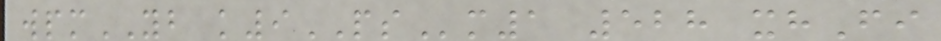wpmYB k9PSm1 528 xhFi
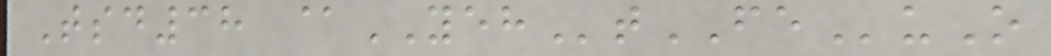Tsd38 @YEHtFEuO
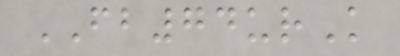FB74urK
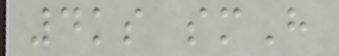4ks smH
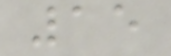15
